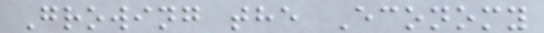Growing the Economy
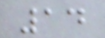14
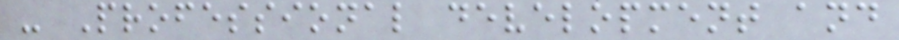- Professional development and
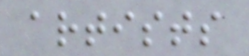artists
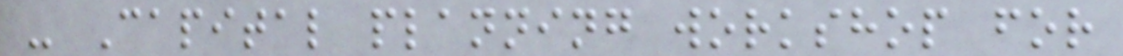- Capital planning workshop for
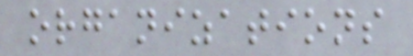organizations
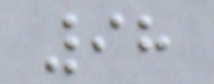98
